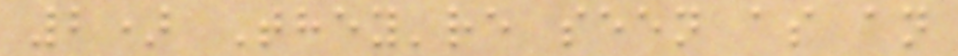2) They're seen as an
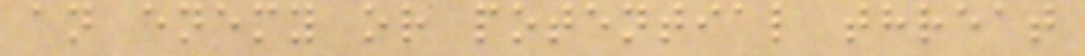an enemy or potential threat
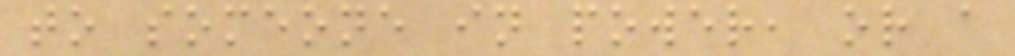to someone in power, or a
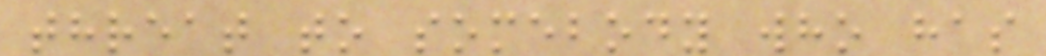threat to somebody who has
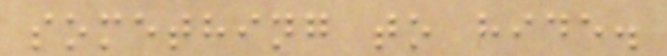something to hide.
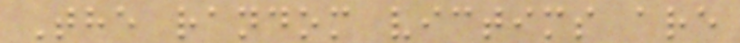The random victims are
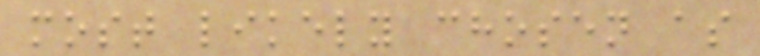most likely chosen as
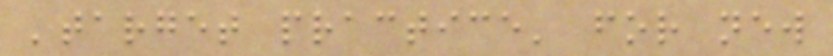'target practice' for new
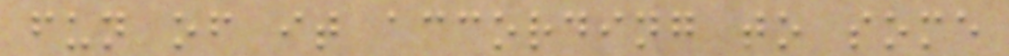fun of it according to some
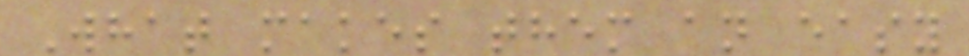What makes them an easy
